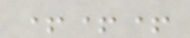+++
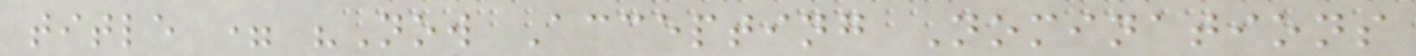title = "Now Accepting Nominations
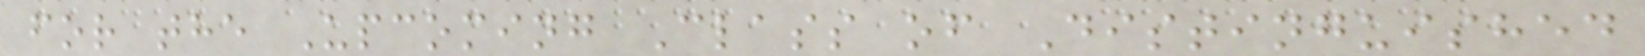for the Upcoming Class of Distinguished
